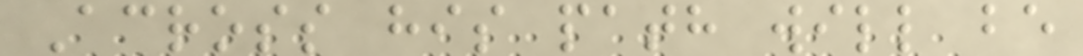Across his path will be
